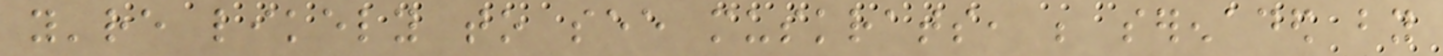you're likely to see muskrats, be serenaded by
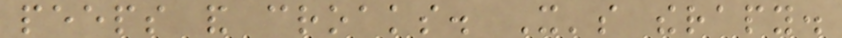peeps and croaks. It's therapy.
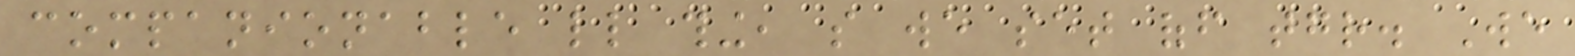companionable little thing, so we set off together. We
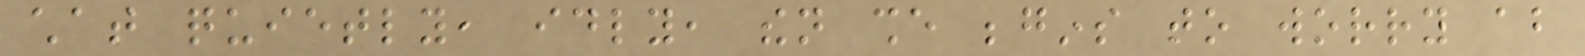chat quietly, idly, then she begins to worry about
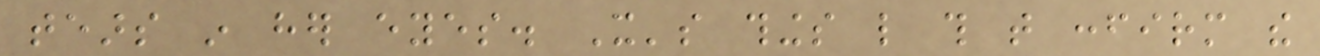tears in her eyes. It's things like this that confirm the
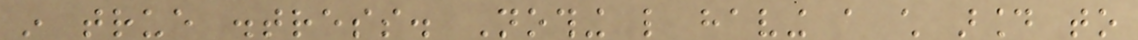in true distress. Nothing like having a child around to
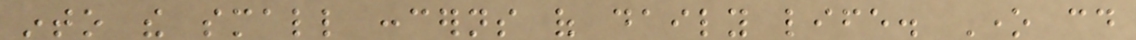into the small concerns of daily life. One could
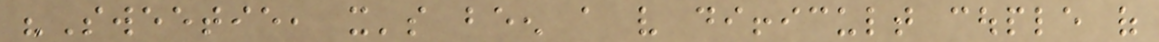"Sweetie, it's been a very difficult couple of
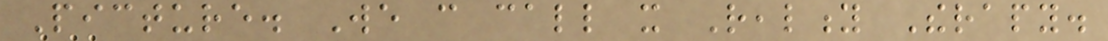Picture. We can call it Reality Therapy.
